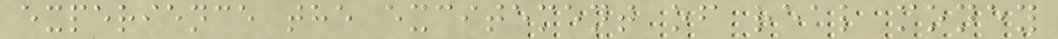experience the excitement of real money
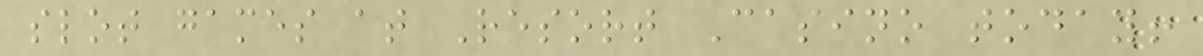slot games at Resort Casino today!
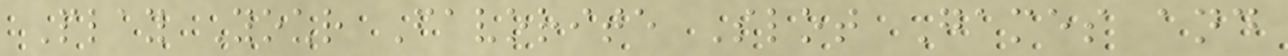Play Your Favorite Slot Games and
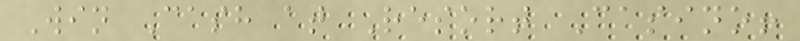Win Cash at Resort Casino!
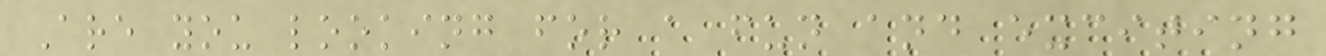Are you looking for a fun and exciting
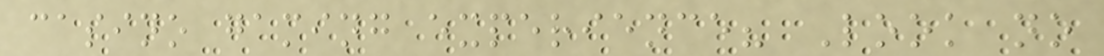casino gaming experience? Look no
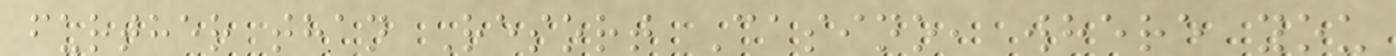further than Resort Casino, where you
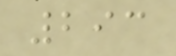293
